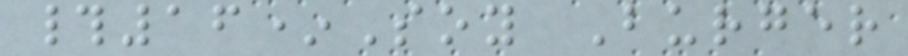#16*Soy Burger
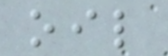oil
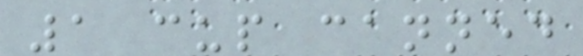1 cup canned
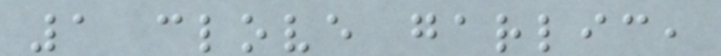1 clove garlic,
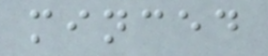minced
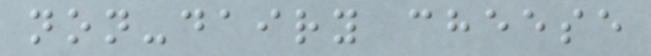non-dairy cheese
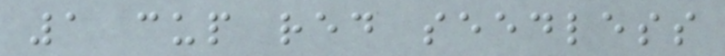1 cup red seedless
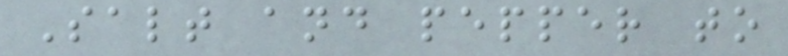Salt and pepper to
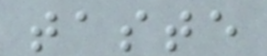taste
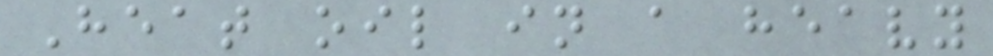Heat oil in a heavy
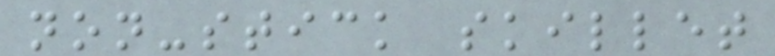non-stick skillet
